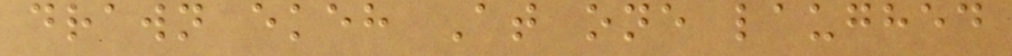drawn ekeh At one laughed
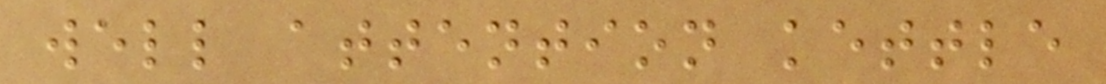well attention kettle
